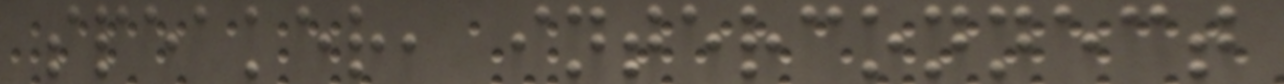speaker, interconnect
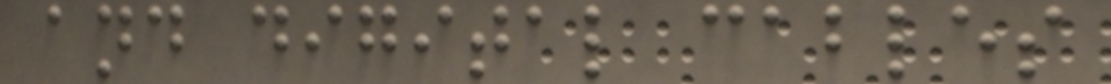and digital cables
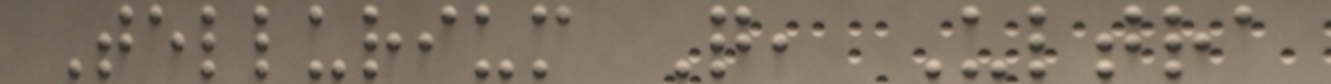Tellurium Q, Ultra
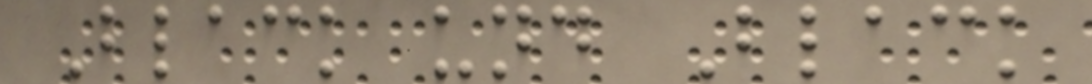Black und Black
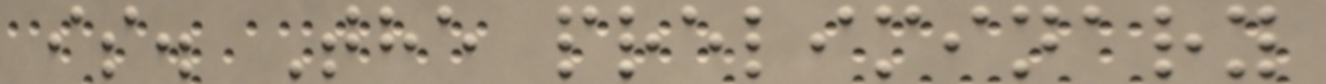is. The preliminary
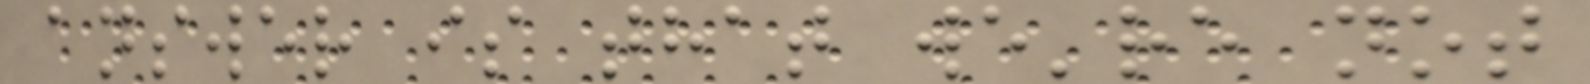answer is that we're not
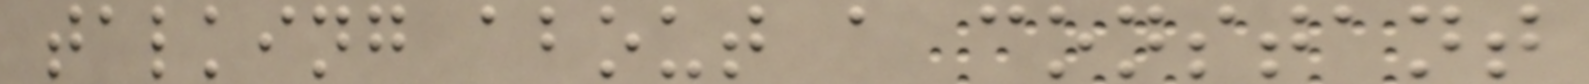talking about a constant
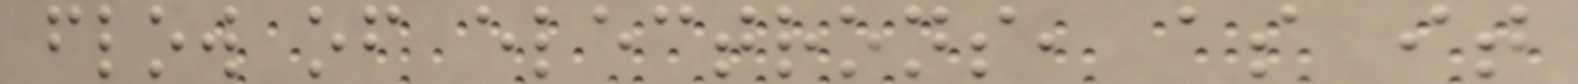flow of electrons, as it
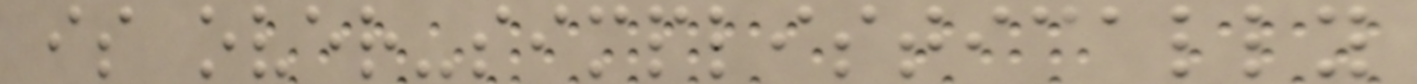is over-simplistically
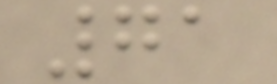71
